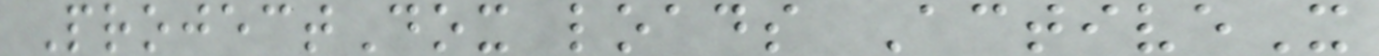ProjectDox loads ActiveX
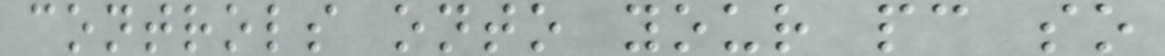controls onto your pc so
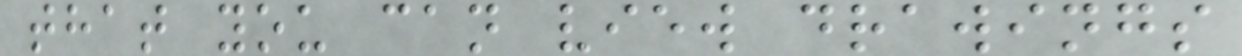that you can view drawings
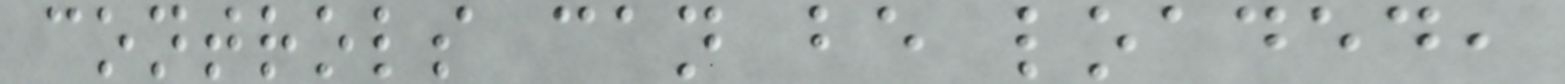controls can be loaded,
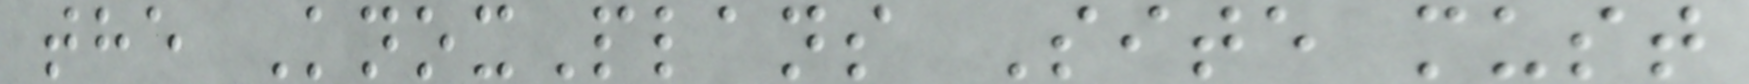the KnoxPlans Site must
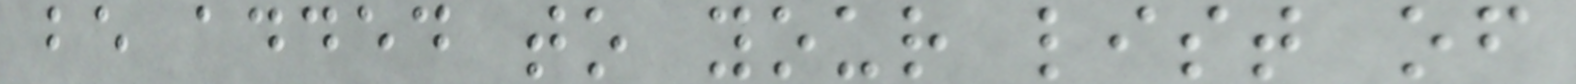be added to your list of
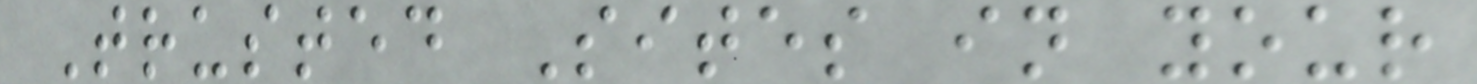Trusted Sites in your
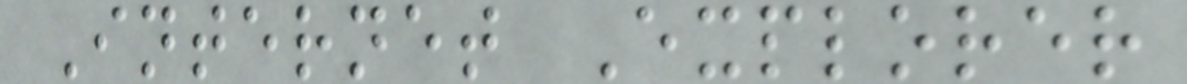Internet Explorer
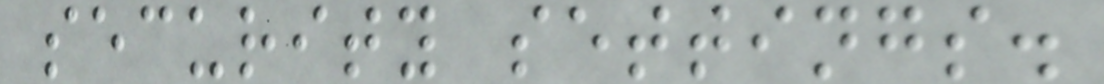security settings.
